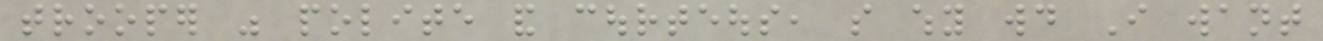trooper was polite and courteous, so why would I want
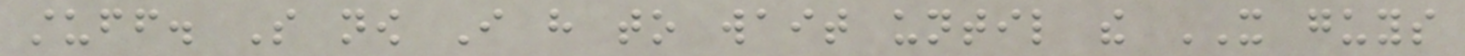stuff. So now I have to wait until the IT guys
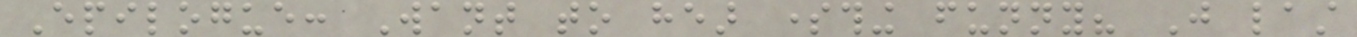Epilogue: Want to hear something funny? Just last
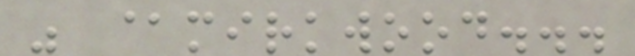was @mirkwood...
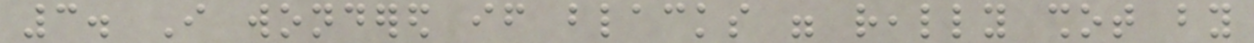3. I wondered if blacks were really shot by
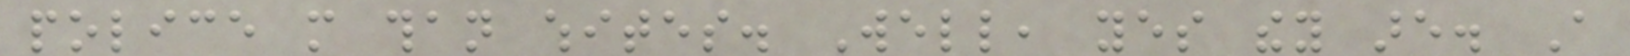police more than whites. Well, yes they are. A
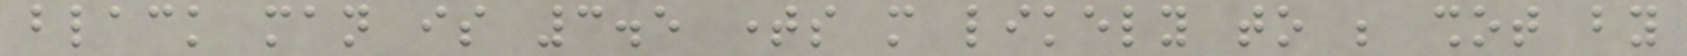black man is 3.5 times more likely to be shot by
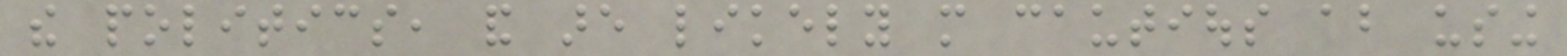the politics, and are likely more cautious about using
